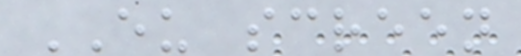EU screen
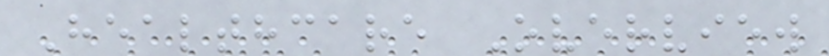Healthcare Overview
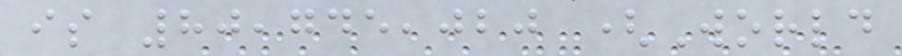is 80,745,020 (World
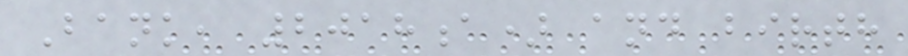Bank, 2018a) and birth
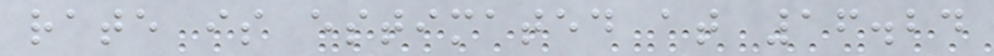rate is estimated at 16.24
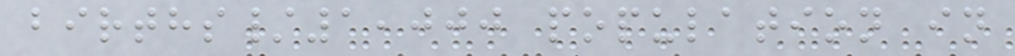births/1,000 population in
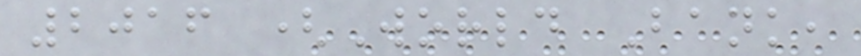2016 (World Bank,
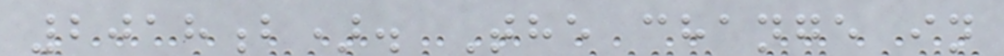2018b). The change in
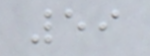59
